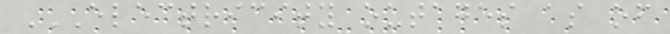ELECTRICITY OUTAGES AS OF
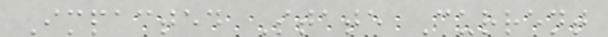Impacted State Current
